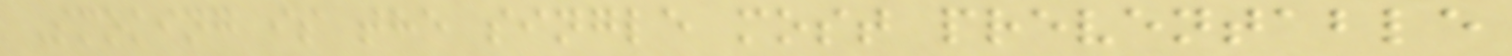Smoking is the single most preventable
